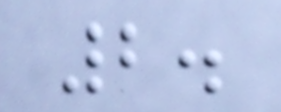2.
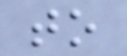to
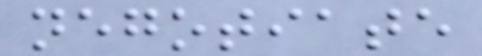negotiate
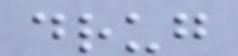drug
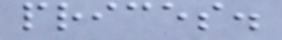prices.
